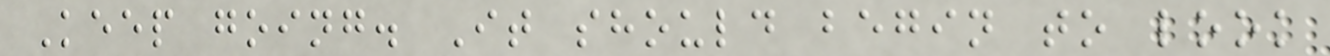Keep going. It should begin to look
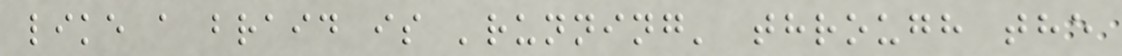like a braid is 'running' through the
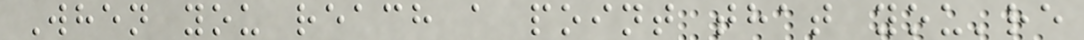When you reach a point that you're
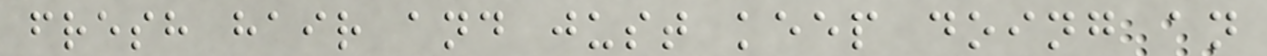fresh hair and just keep doing an
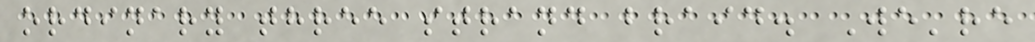ordinary three strand braid. We're
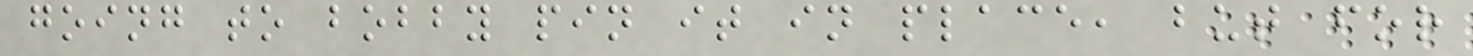going to bobby pin it in place, but for
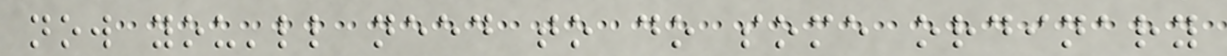now you'll need to do some ordinary
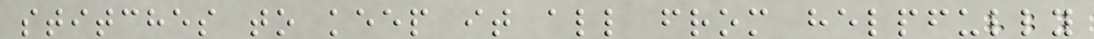stitches to keep it all from helpfully
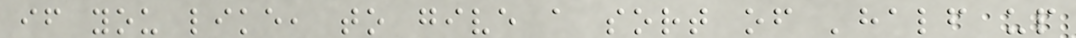if you like, to give a sort of 'half up
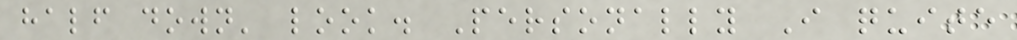half down' look. Personally I quite
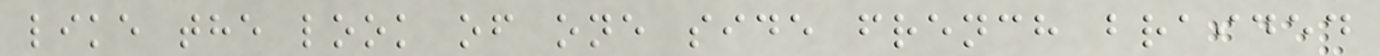like the look of one side french braided
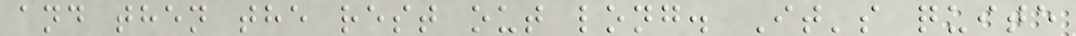and then the rest out long. It's quite
